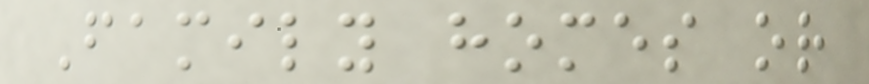Family homes or
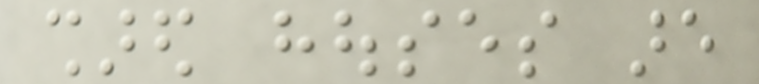shared houses are
